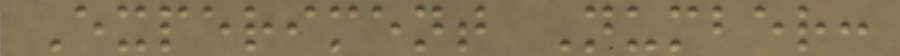Experiment Number:
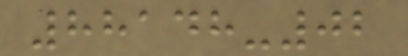88148-02
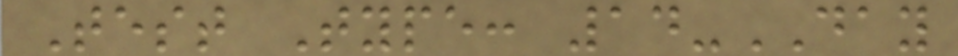Test Type: 14-DAY
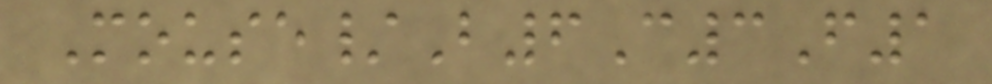Mouse/B6C3F1
